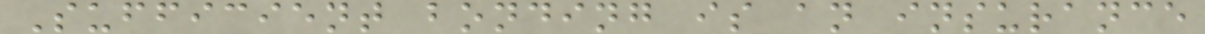Sufficient bonding is an insurance
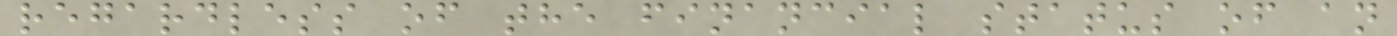regardless of the financial status of an
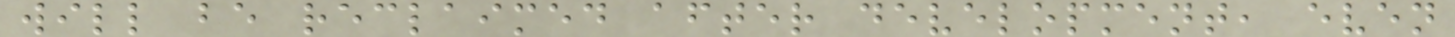will be reclaimed after development, even
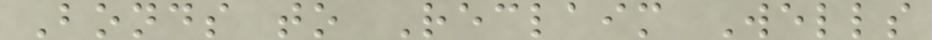Bonds to Reclaim Wells
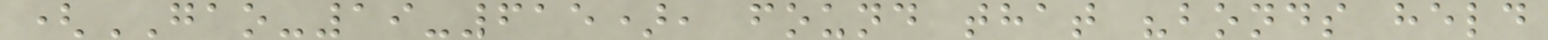(GAO-19-615), found that "bonds held
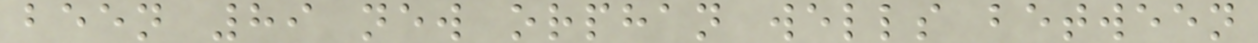been 89 new orphan wells between
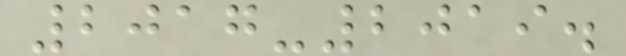2017-2019.
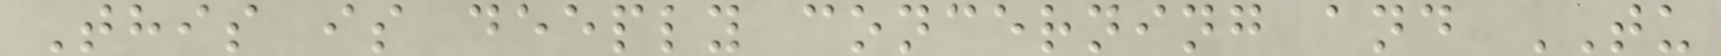This is deeply concerning and TU
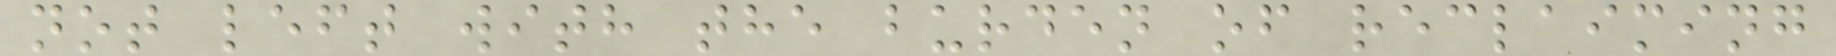not left with the burden of reclaiming
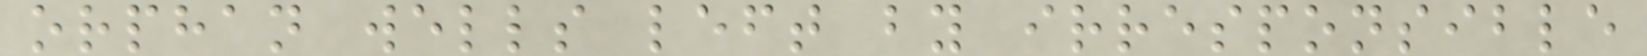orphan wells left by irresponsible
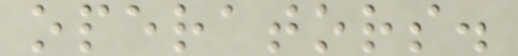operators.
